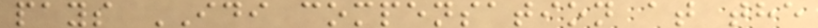pays IDI compensation at the
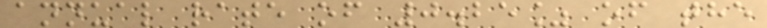annual rate of 0.25% of the
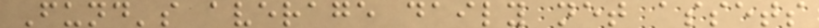Fund's average daily net assets
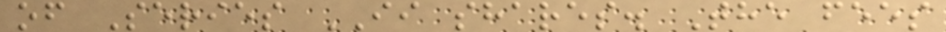of Series II shares. The fees
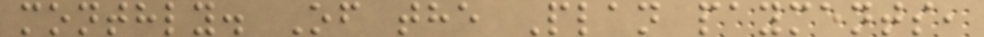monthly. Of the Plan payments,
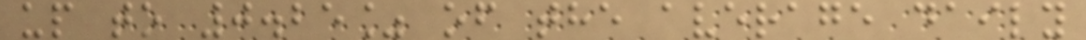up to 0.25% of the average daily
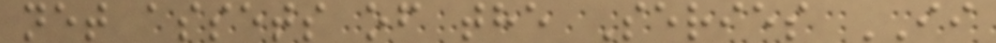net assets of the Series II
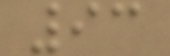93
